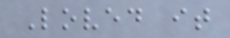Loved it
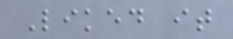Liked it
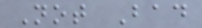Not Bad
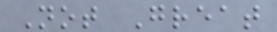Not Great
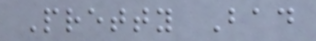Pretty Bad
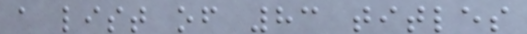a list of 83 titles
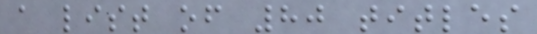a list of 80 titles
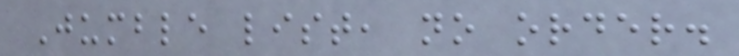Jumble list, no order.
